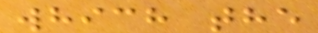which the
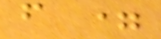f =
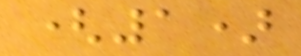(1)
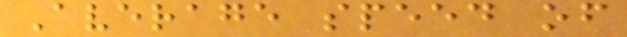Average speed of
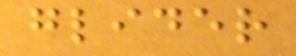glider
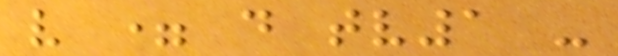v = d tv1 -
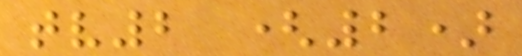tv2 (2)
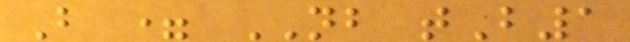B = NB tB1
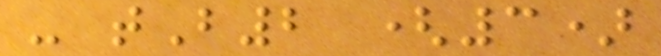- tB2 (3)
